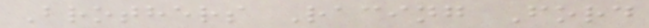Brothers Racing Ford
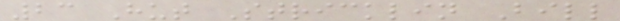23 Hut Stricklin Bill
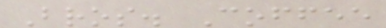Bros. Coffee
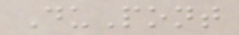DuPont
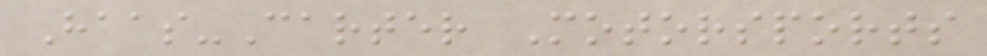Haas-Carter Motorsports
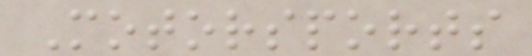Motorsports
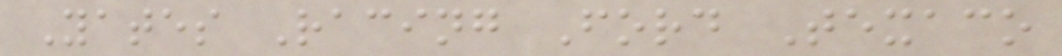Yates Racing Ford Texaco
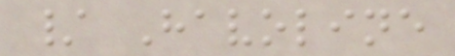/ Havoline
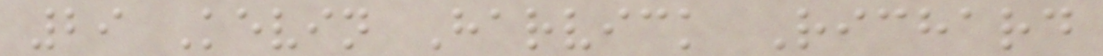29 Kevin Harvick Richard
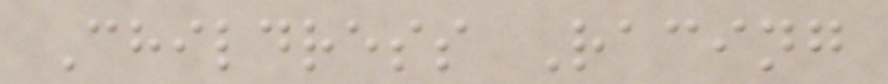Childress Racing
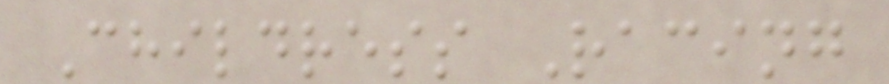Childress Racing
